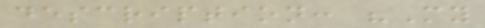description: "My
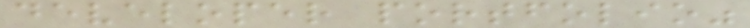developer portfolio"
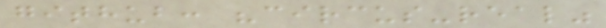github: "circus-real"
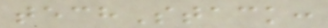techStack:
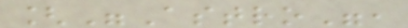["Astro",
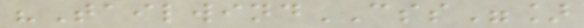"TailwindCSS"]
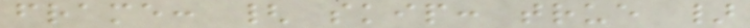frame: { skip: true }
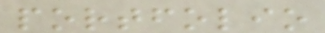portfolio
